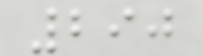290
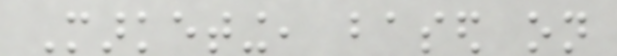Marketing, based on
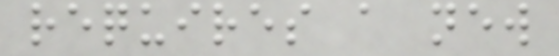requires a new
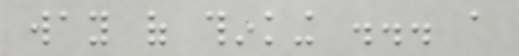way of thinking ... a
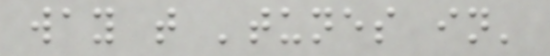way that 'tunes in'
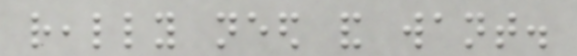really need and want.
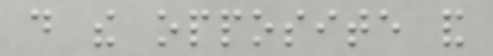do the opposite and
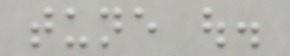tune out.
